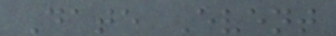Date Event
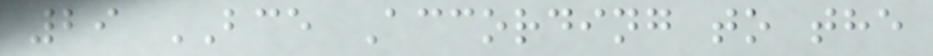29 BCE According to the
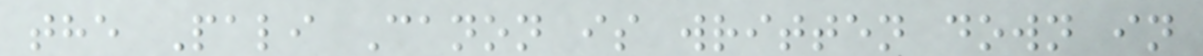the Pali Canon is written down in
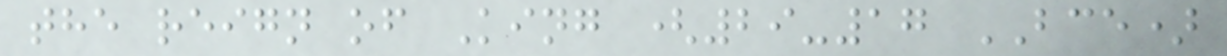the reign of King (29-17 BCE)
